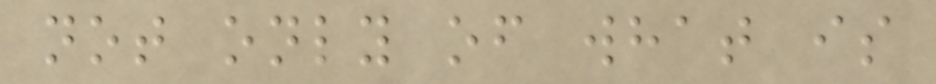not only of what is
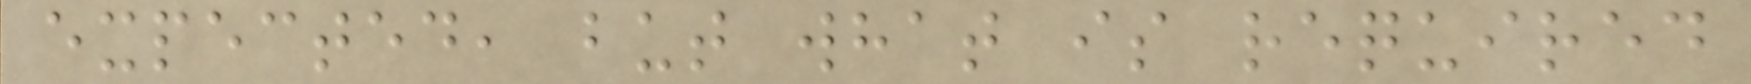expected, but what is required
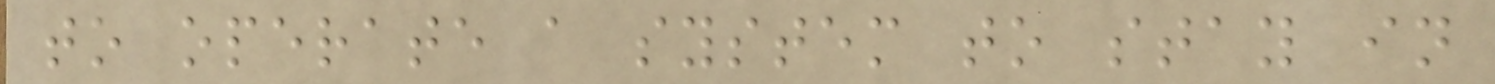to operate a system to stay in
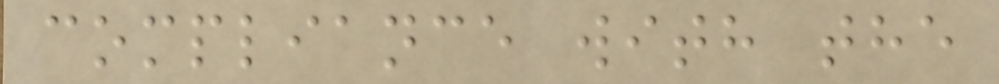compliance with the
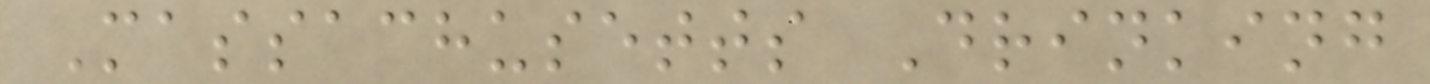Massachusetts Drinking
